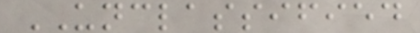UNCLASSIFIED
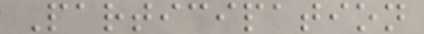Participation
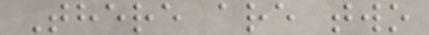There are two
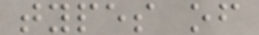types of
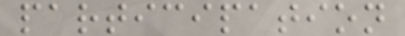participation
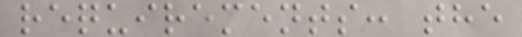requirements: the
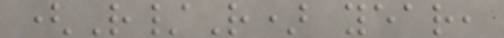(R/R) year,
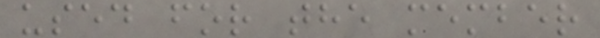used for the member
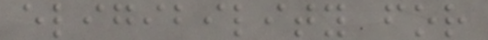eligibility for
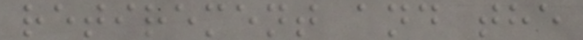retirement and the
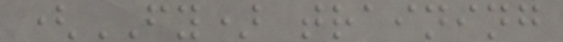(FY) training
